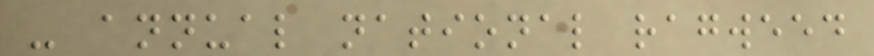- annual national ragweed
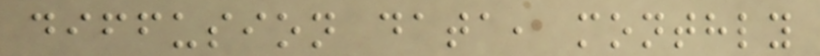diffusion data, monthly
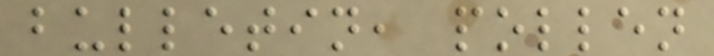bulletin, pollen
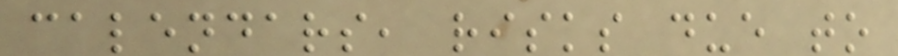calendars, risks due to
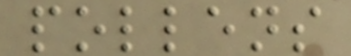pollens
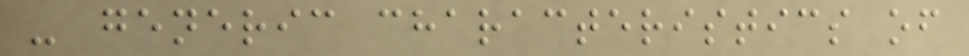- generic characteristics of
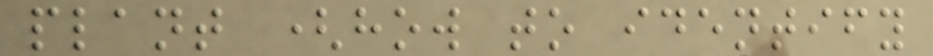plant (how to identify
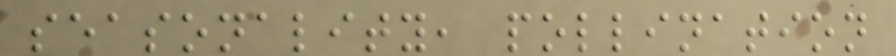seasonality, pollination
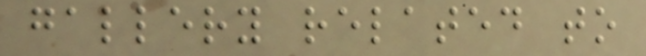gallery related to
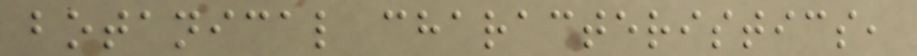botanical characteristics,
